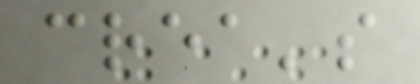crea's
